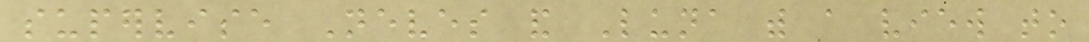supervise Neves and Luna with a view to
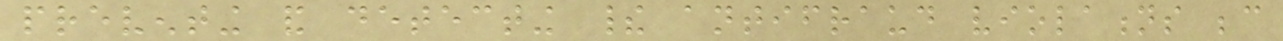preventing and detecting their antifraud violations because
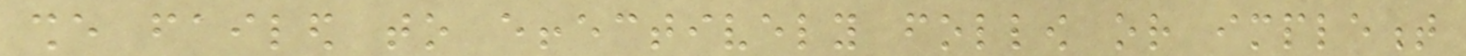she failed to effectively follow or implement
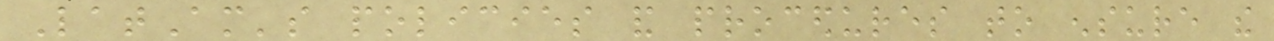LatAm's policies and procedures to ensure the
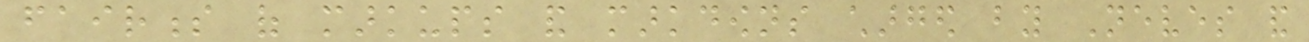fairness of markups and markdowns charged by Neves and
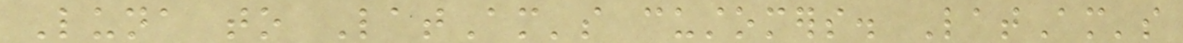Luna to LatAm's customers. LatAm's
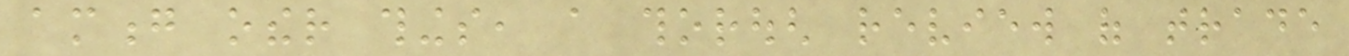among other things, a thorough review of trade
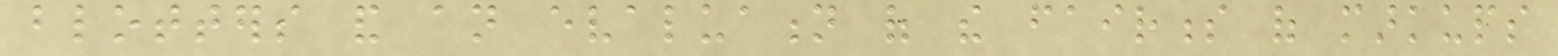blotters and an evaluation of the fairness of markups
